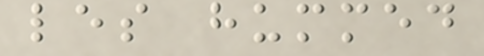les hummed
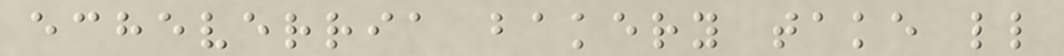echeverria bakery take ll
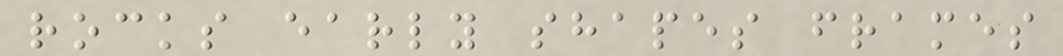rocks early shapes frames
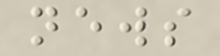news
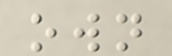own
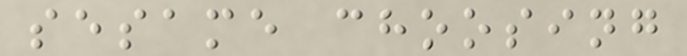sesame choosing
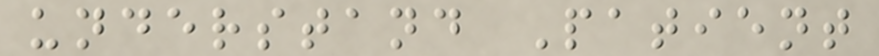understand Patient
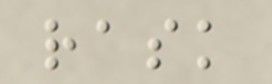rask
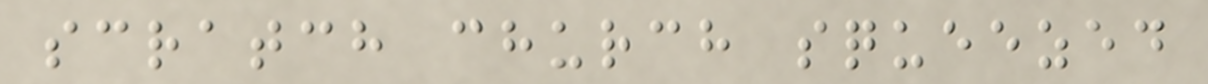scratch church squeezed
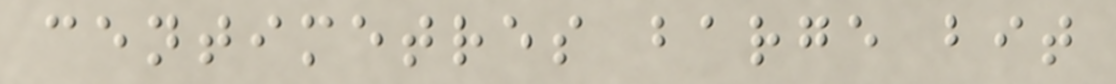centimetres barge bit
